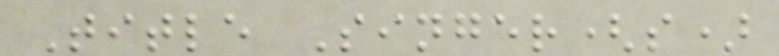Title Singer(s)
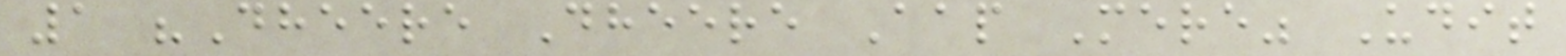1 "Dheere Dheere Aap Mere" Udit
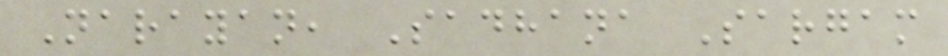Narayan, Sadhana Sargam
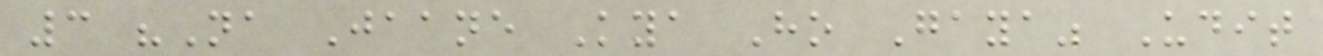3 "Na Jaane Kya Ho Gaya" Udit
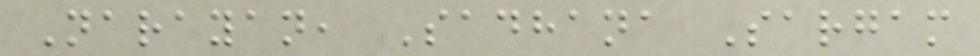Narayan, Sadhana Sargam
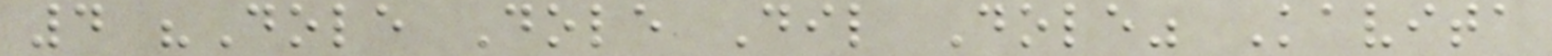4 "Dole Dole Dil Dole" Kavita
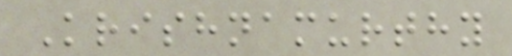Krishnamurthy
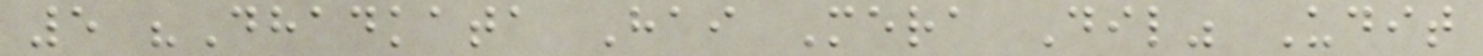5 "Dhadkata Hai Mera Dil" Udit
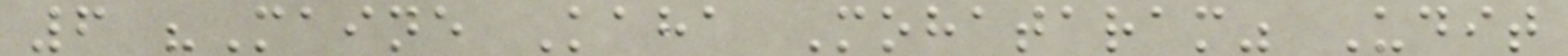6 "Maine Kaha Mohataram" Udit
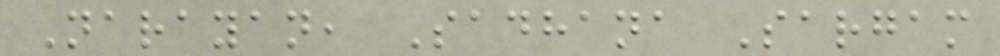Narayan, Sadhana Sargam
